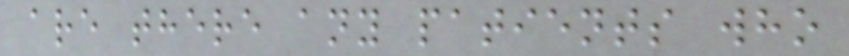are there any patients who
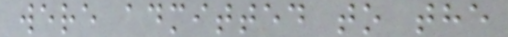were admitted to the
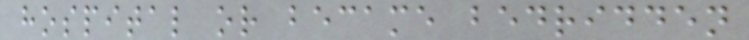hospital or became bedridden
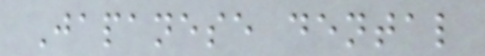Japanese dental
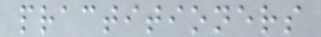practitioners
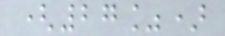(27%)
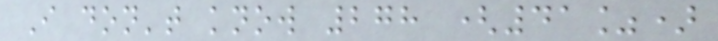I don't know 278 (41%)
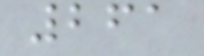261
